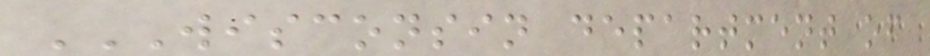WISCONSIN DEPARTMENT OF
